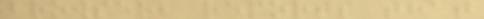browser, reports that
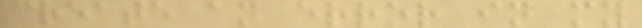create an error in my
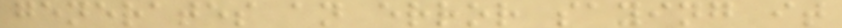generates an error saying it
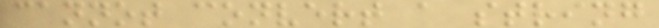cannot convert a string
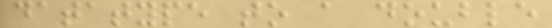datatype to a double
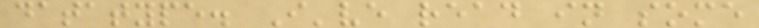datatype. I've read in some
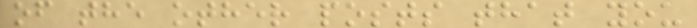of the other posts that you
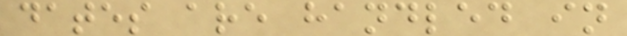dates are handled in
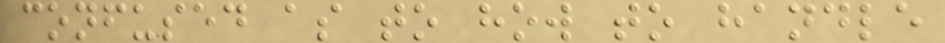confused as to how to handle
